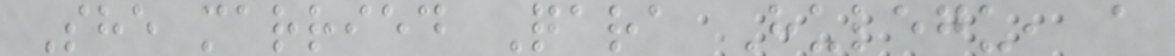She married Qara Hulegu, a
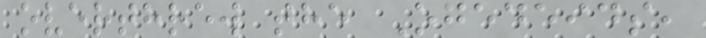overthrew the Ogedeids,
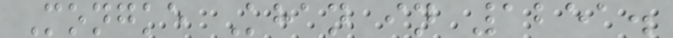Mongke Khan in 1251.
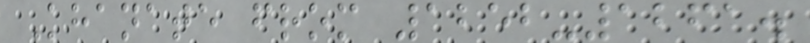Khanate from 1252-1261.
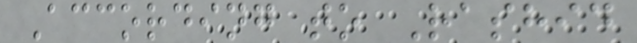According to Rashid
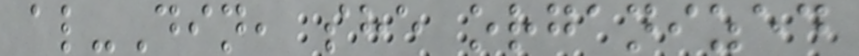al-Din, she organized
